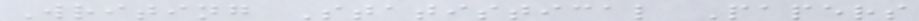Writing Statistical Papers
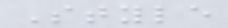Style
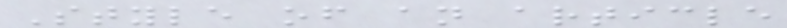Style of an article
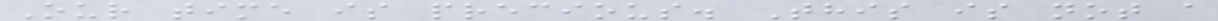Our time is precious. This is not a
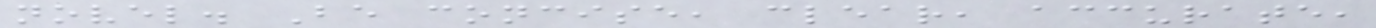novel. Be concise, clear, accurate,
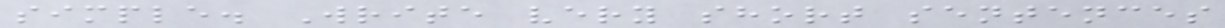simple. Write very short sentences
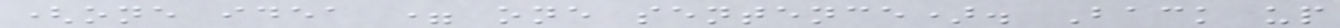(one idea = one sentence). Back up
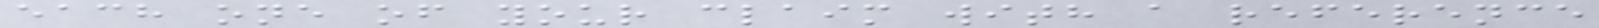each one of your claim with a reference
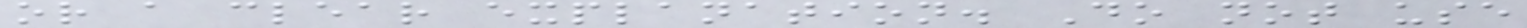or a clear explanation. Do not use
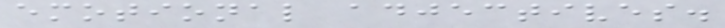emotional adjectives.
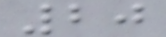20
